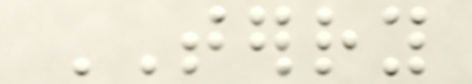TERRY
